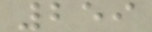259
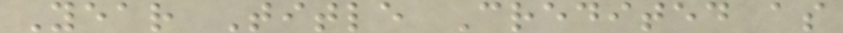Year Title Credited as
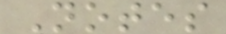Notes
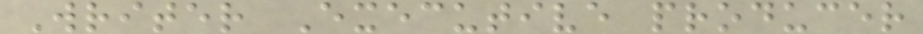Writer Executive producer
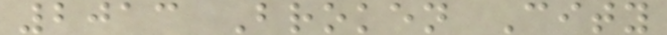2013 Broken City
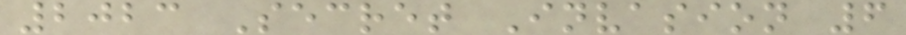2023 Secret Invasion 6
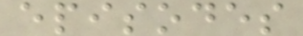episodes
